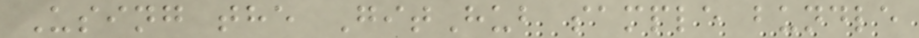Using the GitHub sample bundle
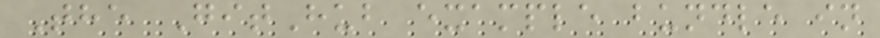The GitHub example bundle in
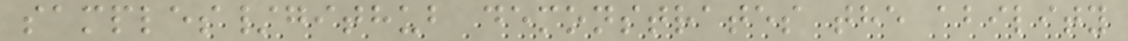samples/github demonstrates the ability
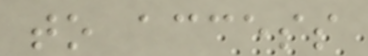to access
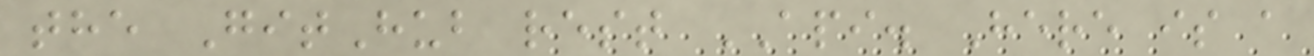the GitHub rest API. Here is a
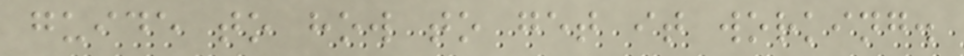guide to how to get it working.
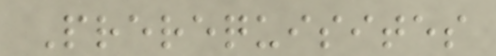Prerequisites
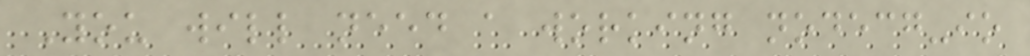You will need a working nodecg-io
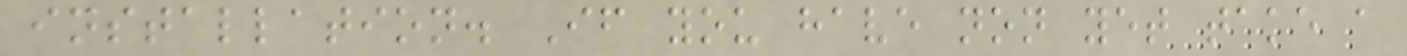installation. If you have non yet take a
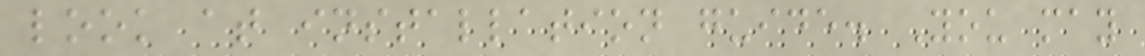look at installation guide. You may
